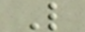L
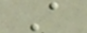A
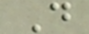D
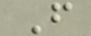F
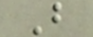B
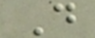D
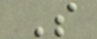S
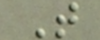T
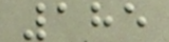185
